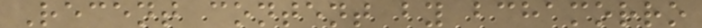Recent content by bchamorro
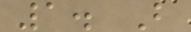1. B
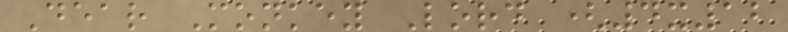Dear Monkey Lord (4x12
